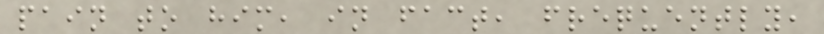pain to him, in fact, frequently,
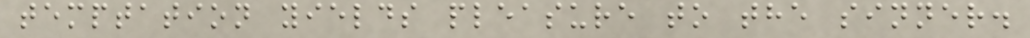temptation yields pleasure to the sinner.
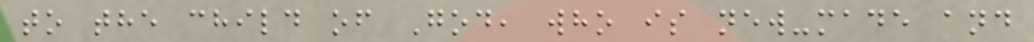to the child of God, who is new-made and
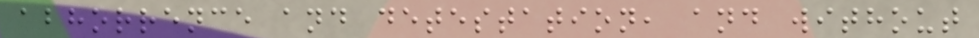abhorrence and detestation, and without
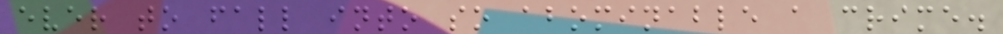ever to fall into so abominable a crime.
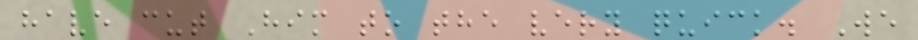have cut Him to the very quick. We
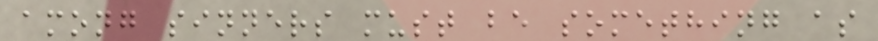among sinners must be something as
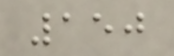150
